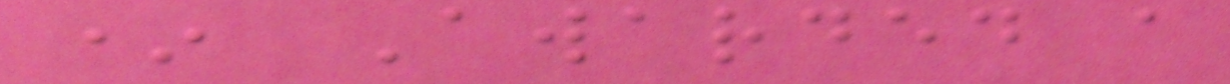* Awarded a
